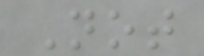Not
